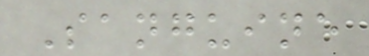Sanguine
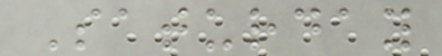Saturday
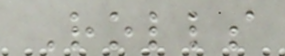Rolls
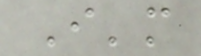I'm
